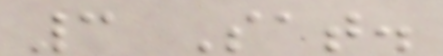3 Sat.
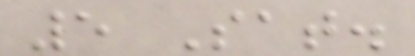5 Sat.
